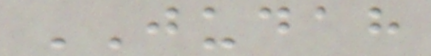JUDAH
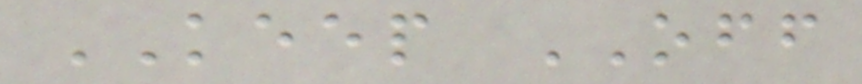KEEP OFF
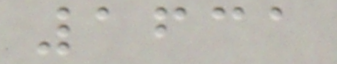1631
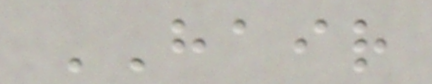HAIR
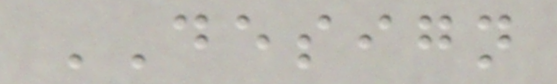DESIGN
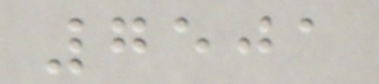7501
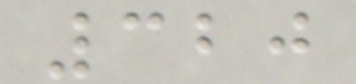320
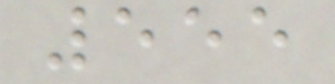555
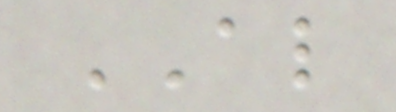AL
